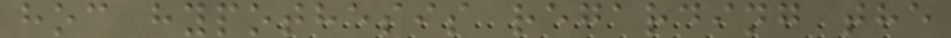hoc hypothesis regarding the
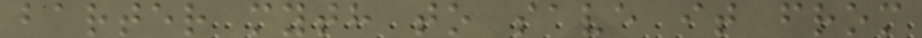barter myth to save it from
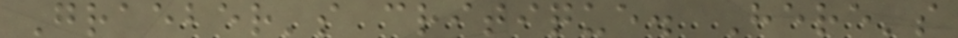Graeber's critique. Here's
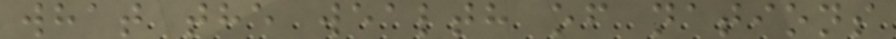what the wealth of nations
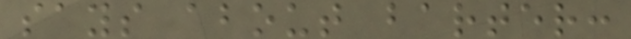says about barter:
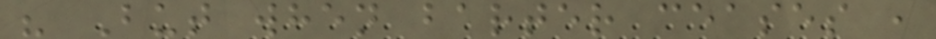" But when barter ceases ,
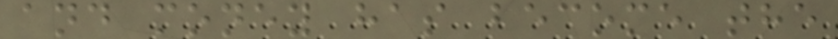and money has become the
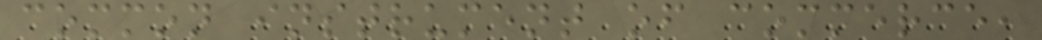common instrument of commerce,
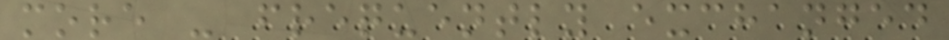more - frequently exchanged
